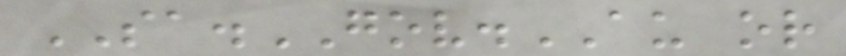SA.GOV.AU or
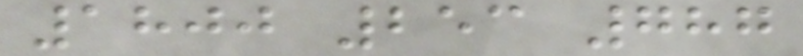1800 253 787
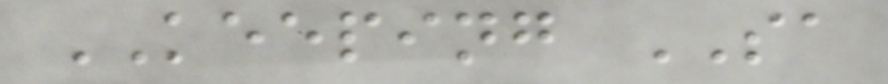KEEPING SA
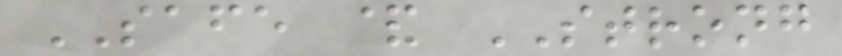SAFE & STRONG
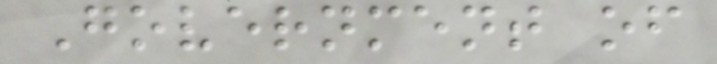Government of
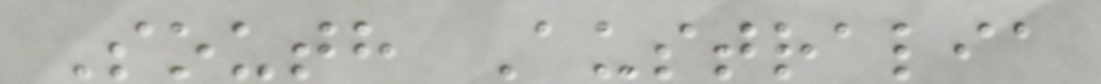South Australia
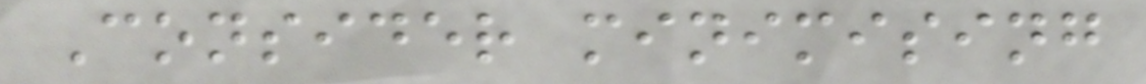Consider minimising
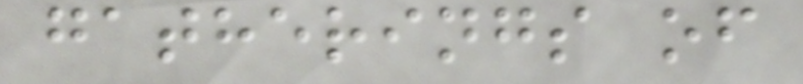gatherings of
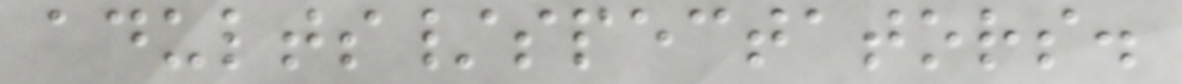adults/spectators.
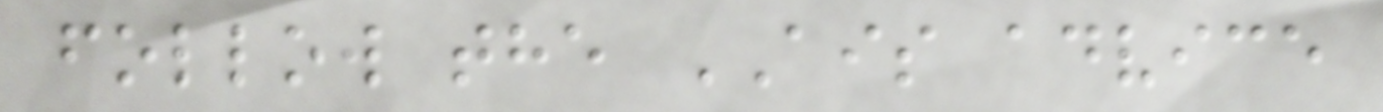follow the AIS advice
